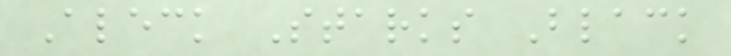Aleck Starks Black
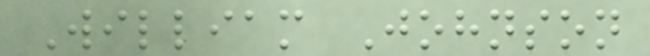William Johnson
